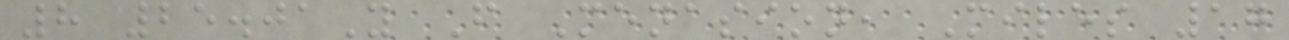8 25.01Y F Menasion, Miles 17
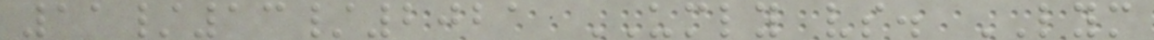11/13/2021 UMLY vs. LYM
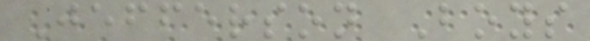Jefferson Boys
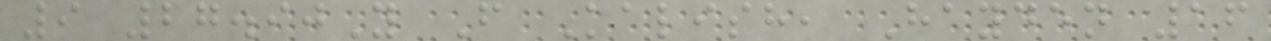9 27.90Y F Kalish, Hayden 16
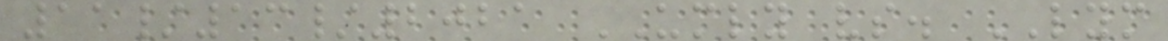11/13/2021 UMLY vs. LYM
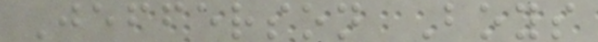Jefferson Boys
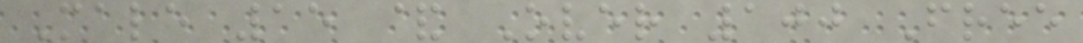Male 15 & Over 100 Free
